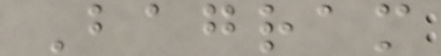Bagram
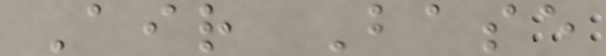Air Base
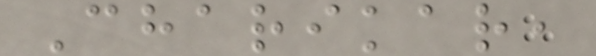Charikar,
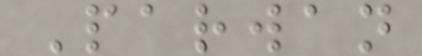Parwan
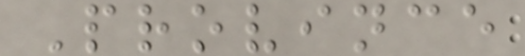Province
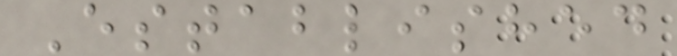Established
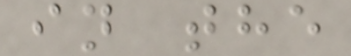in the
